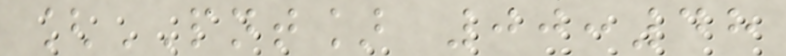[PNT] 00:48
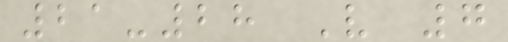21-28 V 7
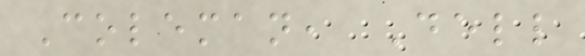Coleman, Dell
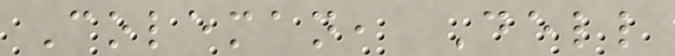Coleman, Dell
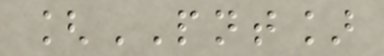[PNT]
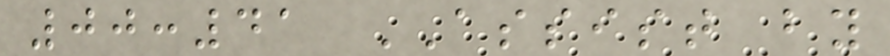00:41 ASSIST by
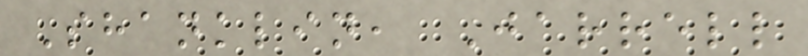Shanklin, Jarrell
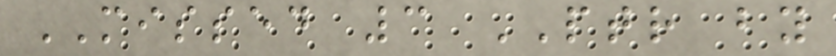MISSED 3 PTR by
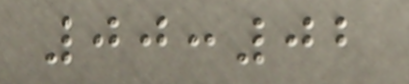00:02
